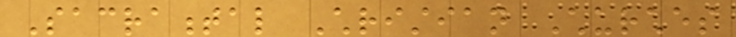Sacramental Christian Churches
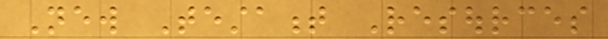New Testament Resources
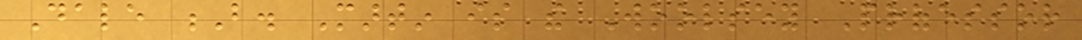Dale B. Martin is the Woolsey Professor
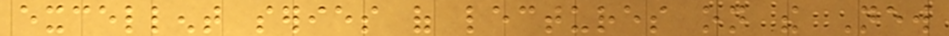excellent series of lectures on the New
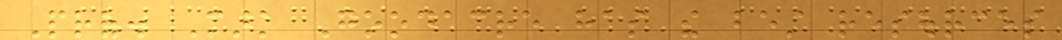Prof. Mark Goodacre has the best resources
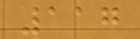117
